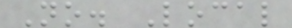No. Local
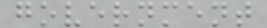government
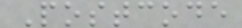Postcode
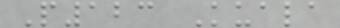P123 Kuala
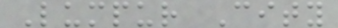Lumpur City
